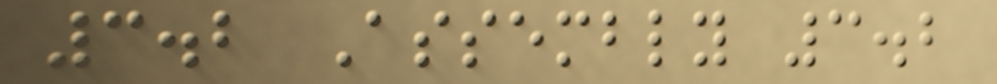3.2 Assembly 3.2
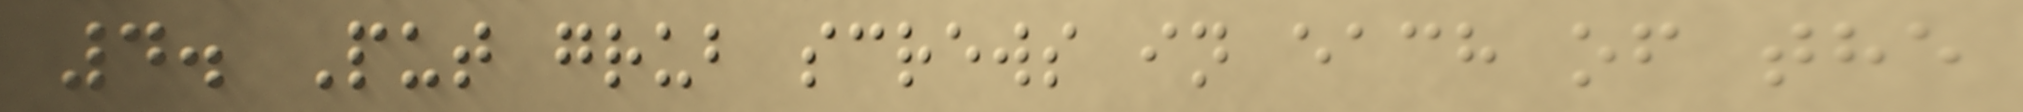4. Put grub screws in each of the
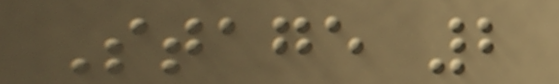Stage 2
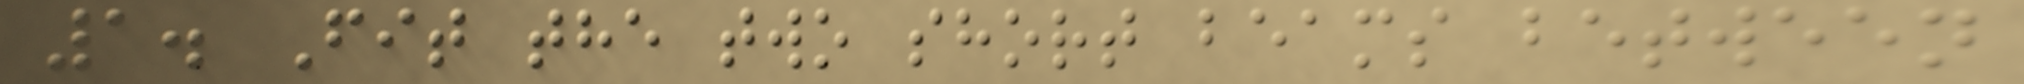1. Fit the two short beams between
